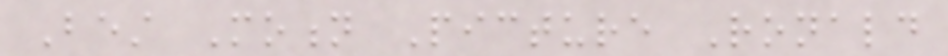Best Motion Picture Ronald
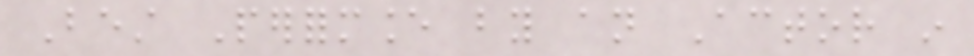Best Performance by an Actor in
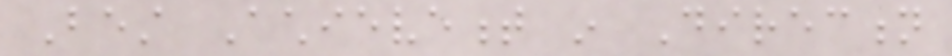Best Achievement in Direction
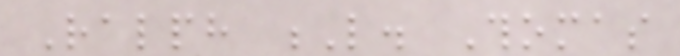Ralph L. Thomas
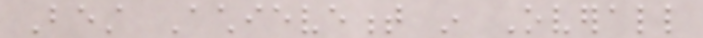Best Achievement in Overall
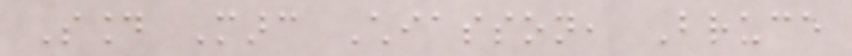Sound Marc Chiasson, Bruce
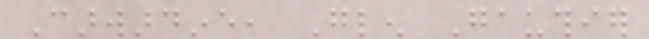Carwardine, Glen Gauthier
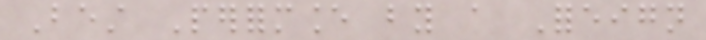Best Performance by a Foreign
